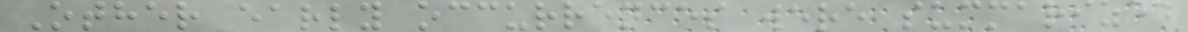Other early occurrences were summarized
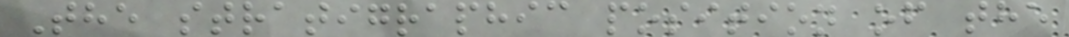The stratigraphic position of the
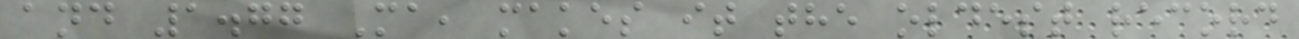and 1.77 Ma, makes it the oldest record
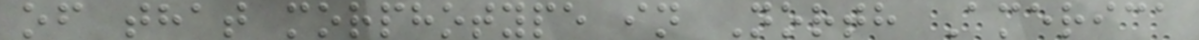of that morphotype in North America
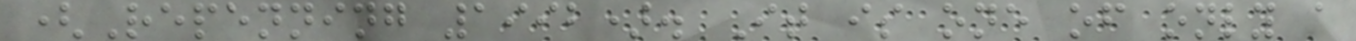(Repenning 1992). It is one of only a
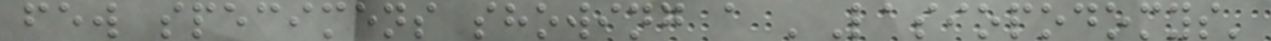few specimens showing a 'Lasiopodomys'
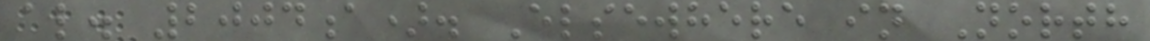al. 2004a). Elsewhere in North
